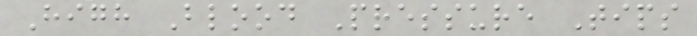High Blood Pressure Tips
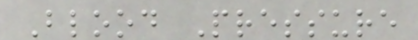Blood Pressure
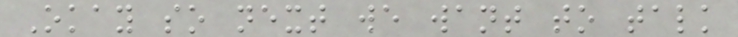Okay so next we want to talk
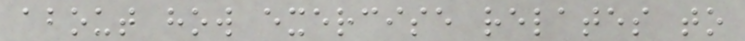about how exercise relates to
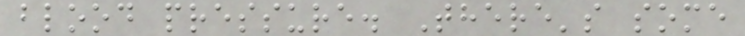blood pressure. There's some
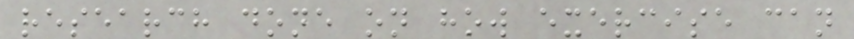research done on how exercise can
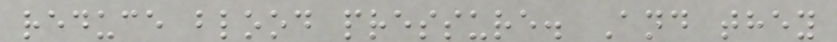reduce blood pressure. And they
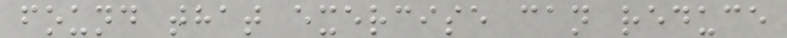found that exercise can reduce
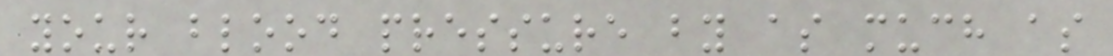your blood pressure by as much as
